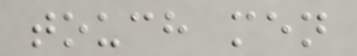touch men
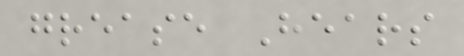grease Hears
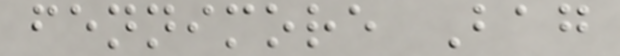fennimore Bag
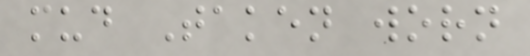mud Taken worn
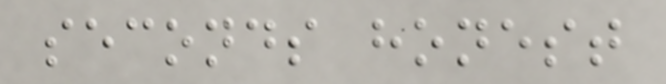seconds honest
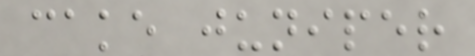cake juniper
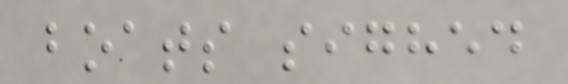boats sighed
